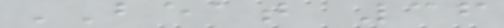BEAT 36
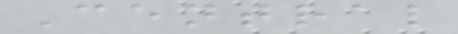Central
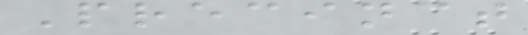Precinct
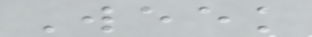Week
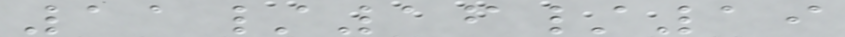11/16/19
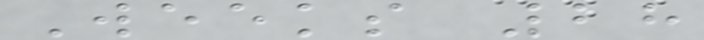Weeks 28
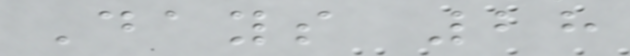Days 28
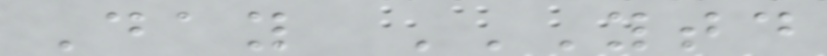Day YTD
